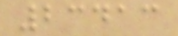23413
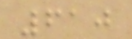610
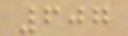607
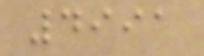4991
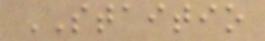STAITIO
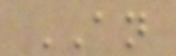AN
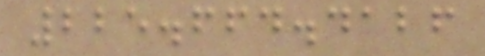225.664.4126
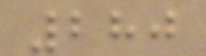280
